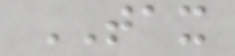TAX
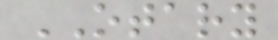OTARY
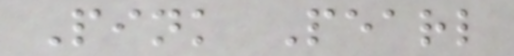Pink Pearl
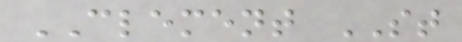CLEMENT ST
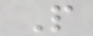P
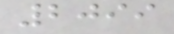2099
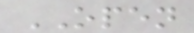OPEN
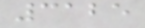3125
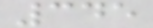345
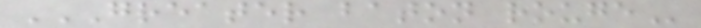GREATER BATON ROUGE
